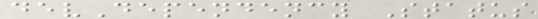devDependency Status
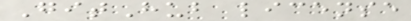GitHub license
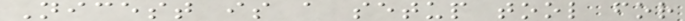Nicest is a setup tool for
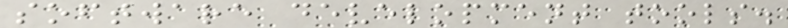software development tools.
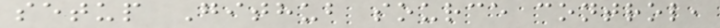setup Github source control,
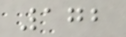172
